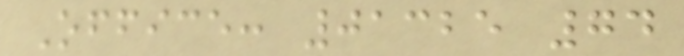Office: 01325 74
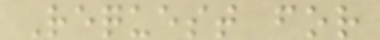Request for
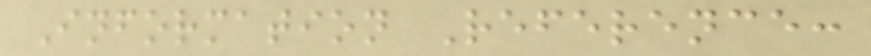Information Reference:
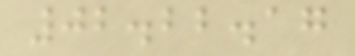02.22.17
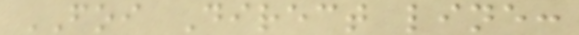FOI Direct line:
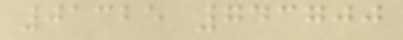01325 743700
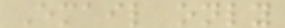Email only
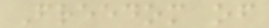Freedom of
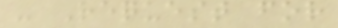- Request for
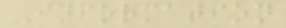Information
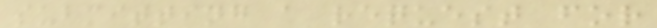submitting a request for
